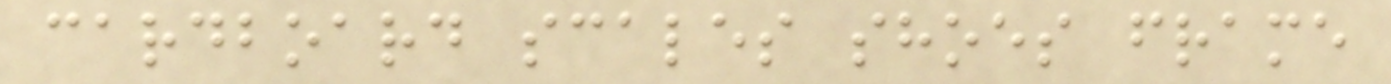cardboard scales shoes frame
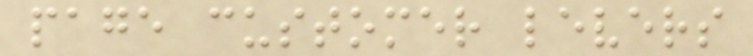page customer levers
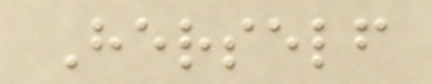Herself
